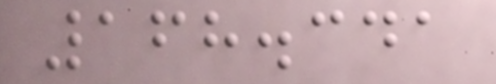168.341
